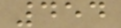454
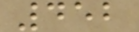452
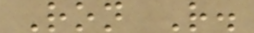Ron R.
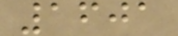1601
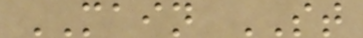MAIN ST
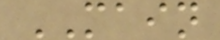MAIN
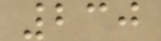230
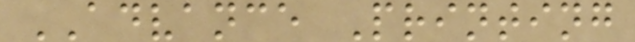ADVANCE Printing
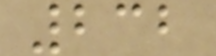232
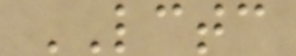LCTC
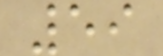59
